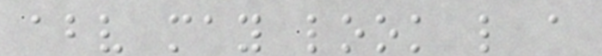above may look like a
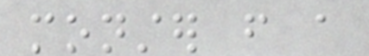monster from a
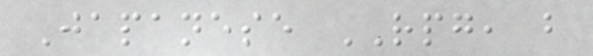Japanese RPG, but
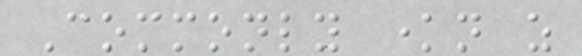Commonly known as
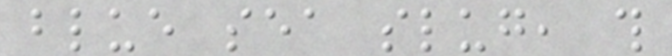blue sea slug, this
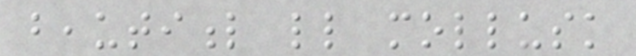beautiful little mollusk
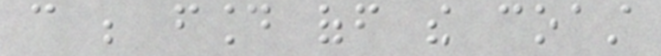can be found off the coast
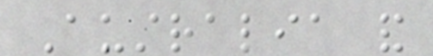Australia and
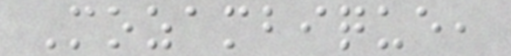Mozambique,
